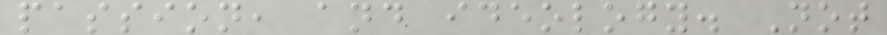passion, and ideology. Not
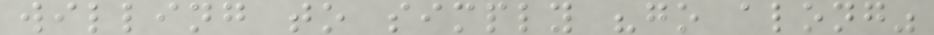willing to simply "go along"
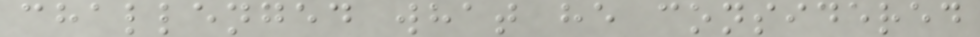challenged what he considered
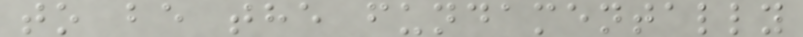to be the fundamentally
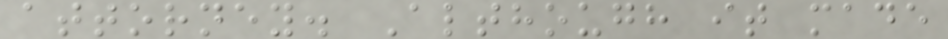attorney. Although it made
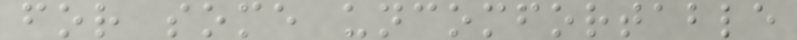for some uncomfortable
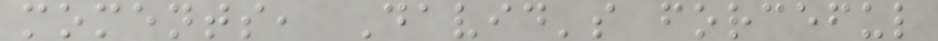moments, David's forceful
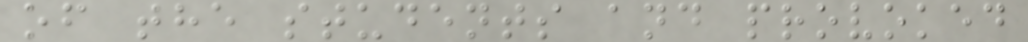of the students and provoked
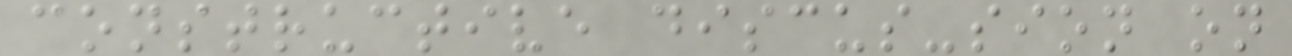constructive discus-sion on
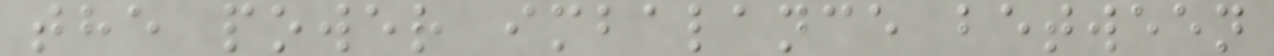the power imbalance between
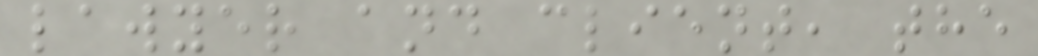lawyer and client, the
